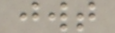jwt
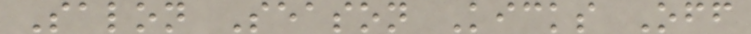Salon Season Kicks Off
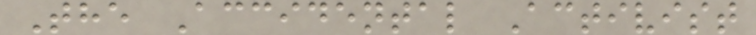The Accidental Activist
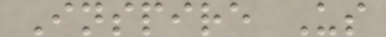Inspire Us
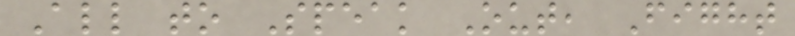All to Speak Out, Fight
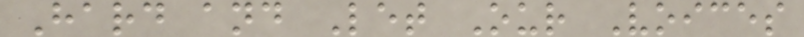Hard and Let Our Voices
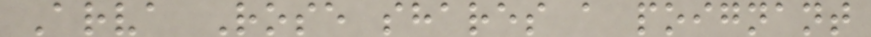Arva Rose shares a poignant
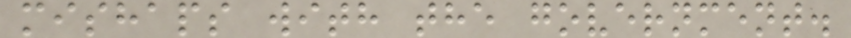mishaps with the government.
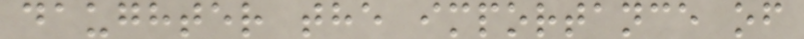daughter the importance of
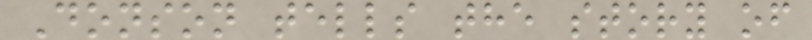Donson tells the story of
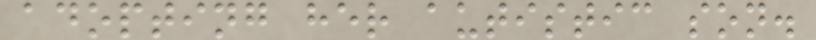adopting her autistic son.
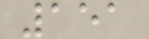151
